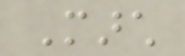March
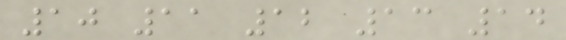10 11 12 13 14
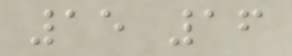15 16
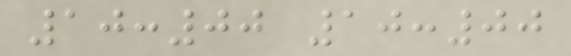10:00 10:00
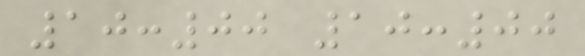10:00 10:00
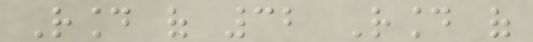Round of 32 Round of
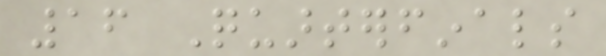16 Quarterfinals
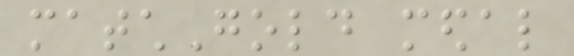matchGold medal
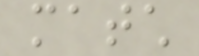match
